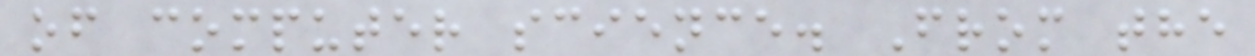of computer science. From the
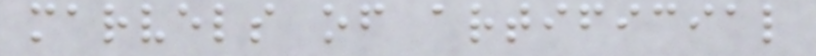marvels of artificial
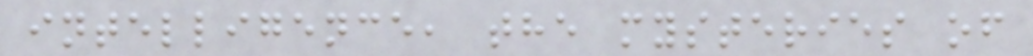intelligence, the mysteries of
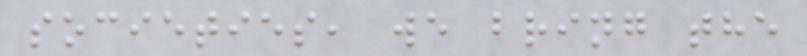societies, we bring the
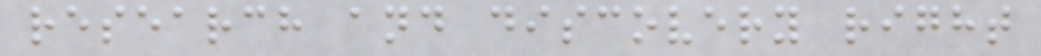research and discovery right
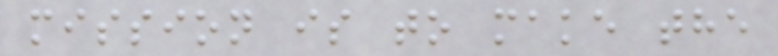mission is to make the
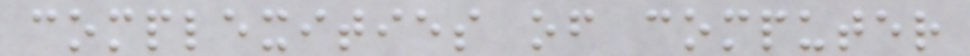complexities of computer
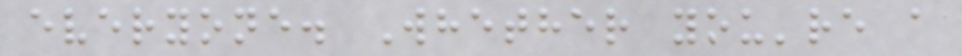everyone. Whether you're a
